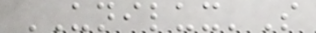UNILUX'S
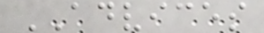ADVICES
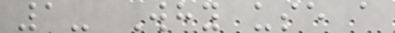1- Why use a
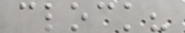clock?
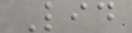Lid
